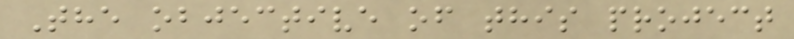The objective of this project
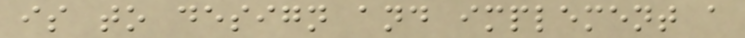is to design and implement a
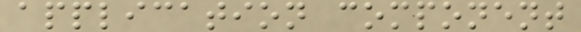application component
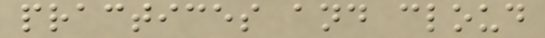practices and cloud
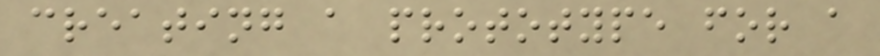creating a prototype for a
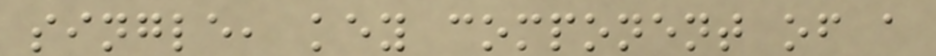single, key component of a
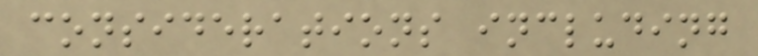considerations including
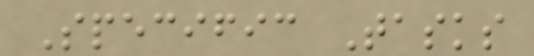Specific Tasks
